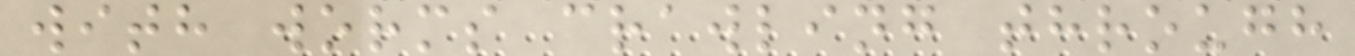with worms crawling through
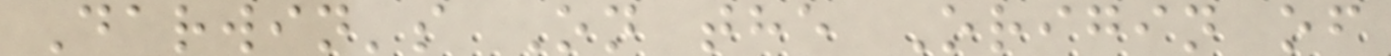Darwin's On the Origin of
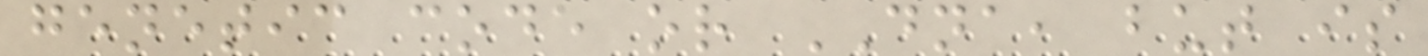genetic code or DNA, but is
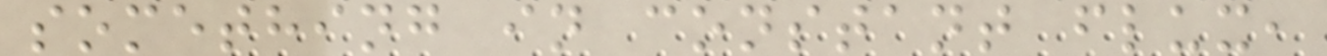something in constant flux,
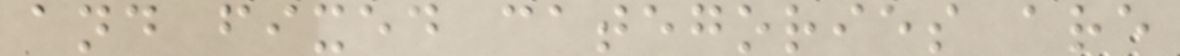and fixed categories are
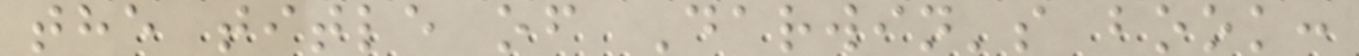the title of Darwin's book:
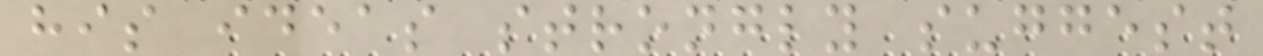his ideas strongly suggest
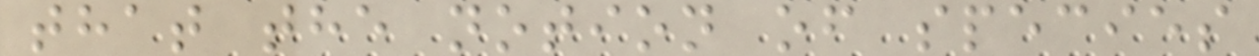that the notion of species
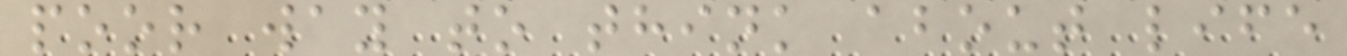poor way to think about life
